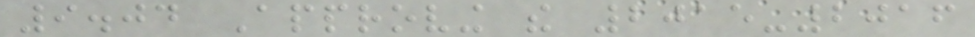9.04 Approving the 2015-2016
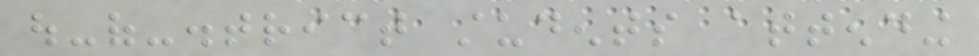out-of-district students attending
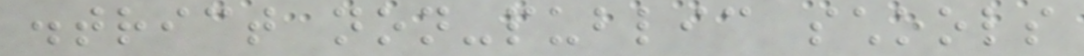district non-public schools
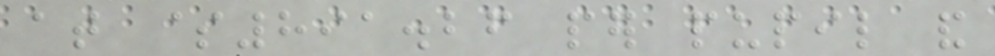at $891.26 per pupil and
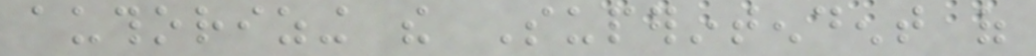authorizing the Superintendent of
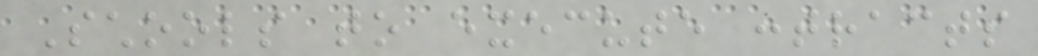Schools to execute contracts
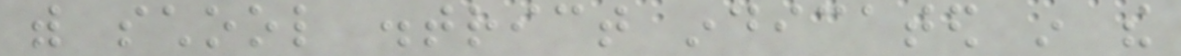with school district indicated in the
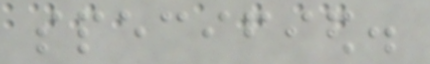specified.
